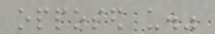opposed us."
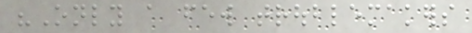"Only a few troublemakers
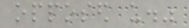opposed us."
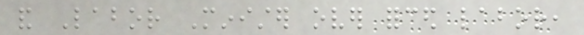and Labor Minister over forced labor,
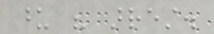upon his arrest.
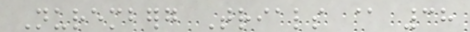Nuremberg Trials @ 38
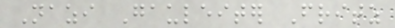Nazi Gauleiter Fritz
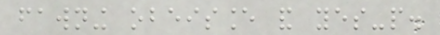fawning obeisance and yes-people.
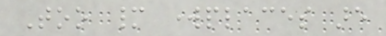Too many workplaces are
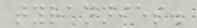tyrannies.
